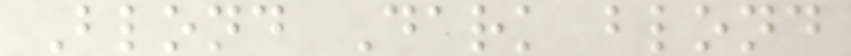Blond Dark blond
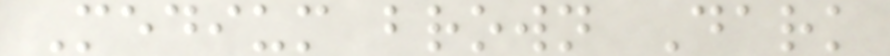Medium brown Dark
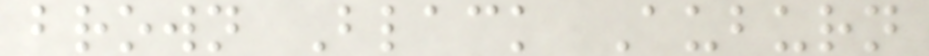brown Black Auburn
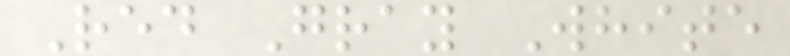Red Gray White
